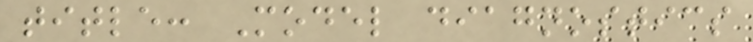title: Model diagnostics
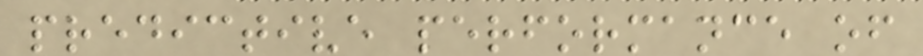predictive performance of
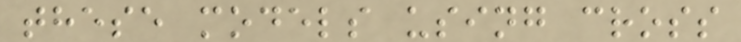these models using cross
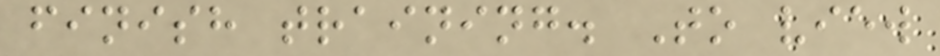finish training. To view
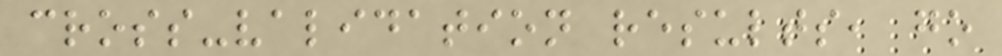cross-validation results, go
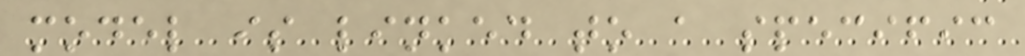model is linked to a specific
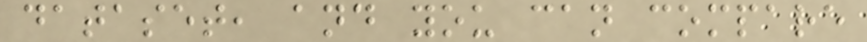dataset, and you can compare
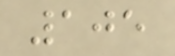105
